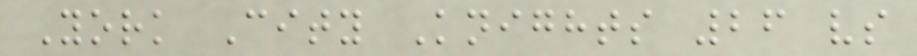York City Knights 26 vs
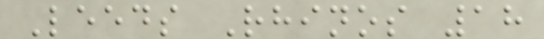Leeds Rhinos 18
